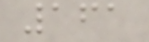161
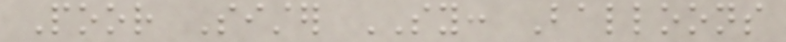Poor Sister SY: Balloons
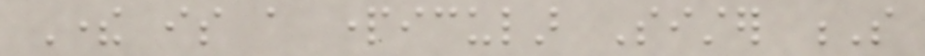There is a particular Sister S
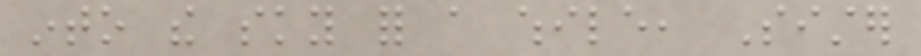into the sky for a while, Sister
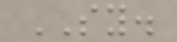SY.
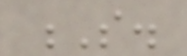S.
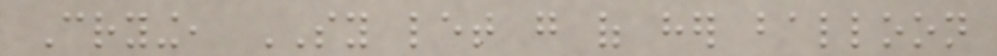Crying, SY let go of her balloon
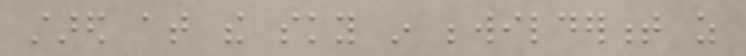stared at the sky in bewilderment as
